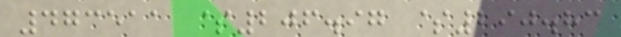473511 $206.97 $290.83
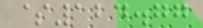$124.77
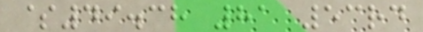$49.38 81 53rd
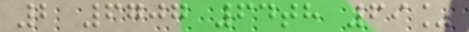2 6707 64th 69%
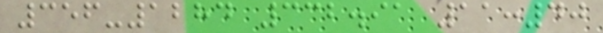356-1284 332.91 11:40
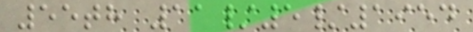55th 11/5/1954
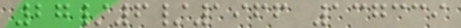27/6/1966 137339
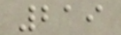219
